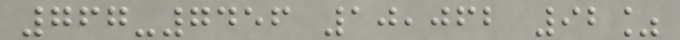767-7456 10,062 92%
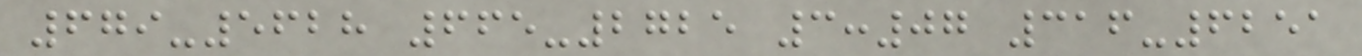679-5628 665-2725 3:07 316-6251
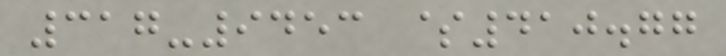317-9453 $410.77
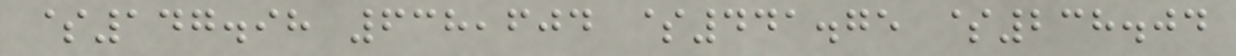$147.98 638,604 $441.75 $238.04
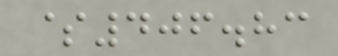$406.83
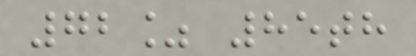72% 85th
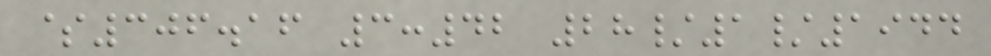$306.16 3:42 28/1/1944
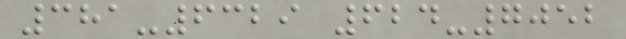381-6329 624-7052
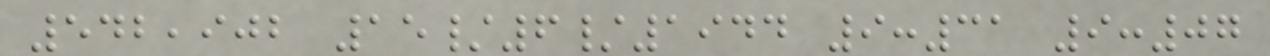542,902 15/6/1944 9:31 9:07
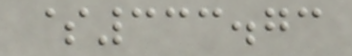$333.73
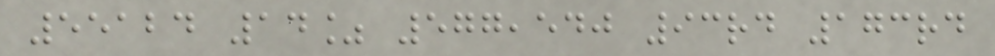55124 14% 577,540 93rd 173rd
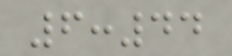6:44
